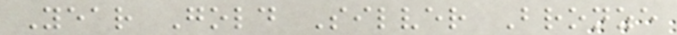Year Gold Silver Bronze
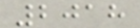2018
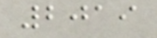2019
